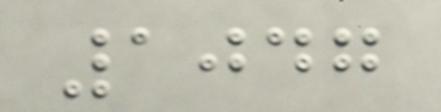1047
